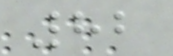82
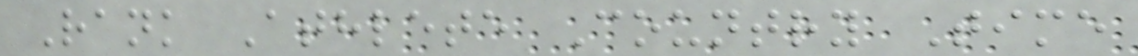Rank Athlete Country Time
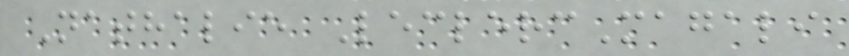Nathalie LeclercMagali
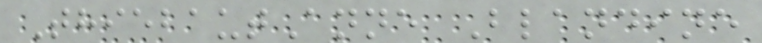ThiebautAnne Blandine
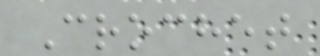Crochet
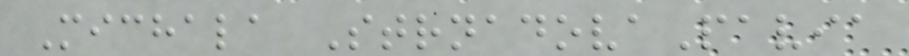Michala StrnadovaPavia
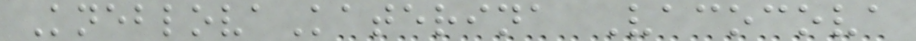KneblovaKaterina Vacocova
